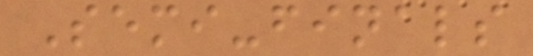Semi-finals
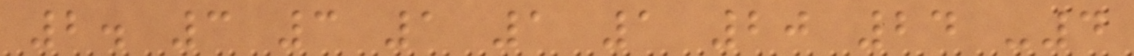2. 3 3 1 1 1 20 24 -4
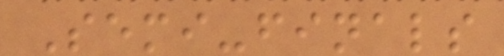Semi-finals
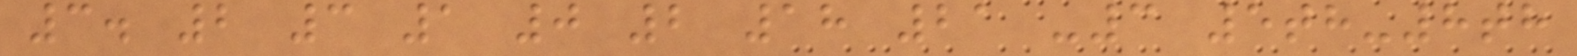3. 2 3 1 0 2 18 21 -3 5th-8th
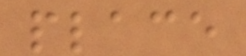place
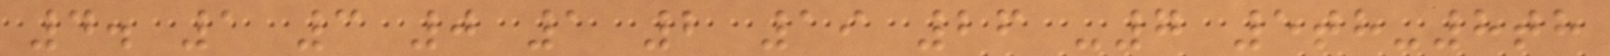4. 1 3 0 1 2 19 26 -7 5th-8th
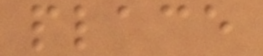place
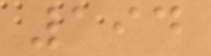194
